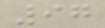97
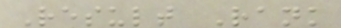Result Rank
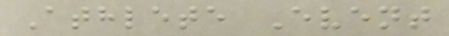Athlete Event
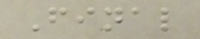Final
